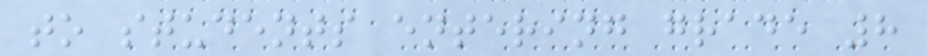to students entering grade 8
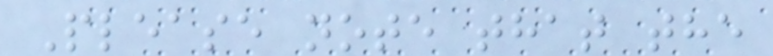Please note that the
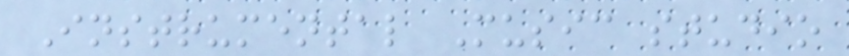Instrumental Music studio
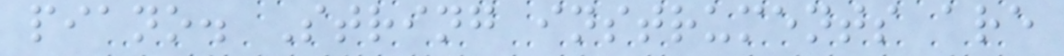piano. String instruments are
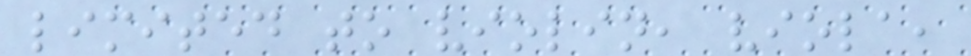limited to violin, viola,
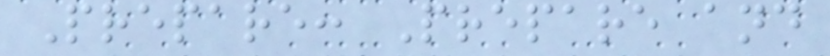Prepare: Prepare and
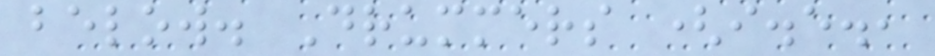below. Drummers (i.e.,
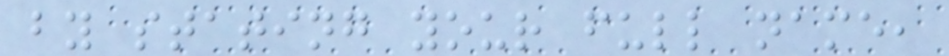by stating your full name,
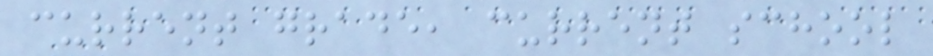current grade, current school
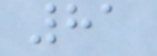81
